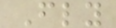Fly
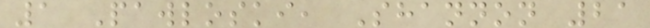1 Pawloski, Shannon 21
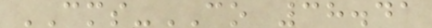CMS-CO 38.41
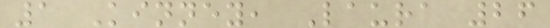1 Kinney, Laura 26
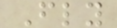Fly
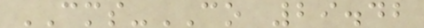CMS-CO 29.42
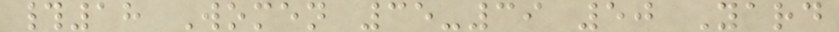#18 Women 35-39 50 Yard
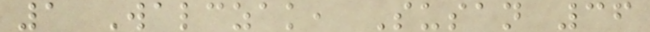1 Walczak, Susan 36
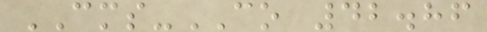CMS-CO 42.86
